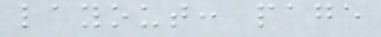layout: page
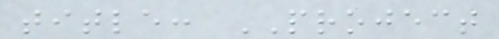title: PROJECT
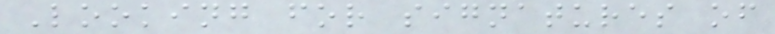Looking for signatures of
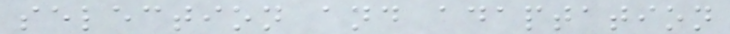selection and adaptation
